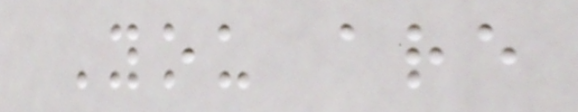You are
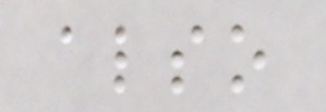also
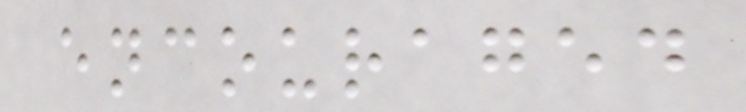encouraged
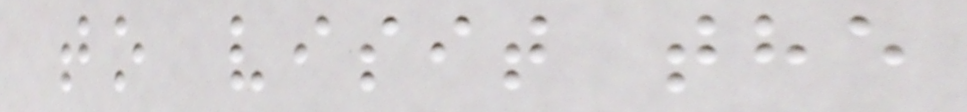to visit the
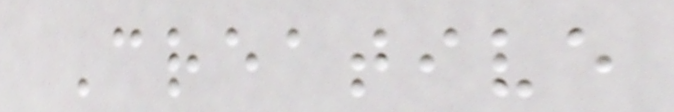Creative
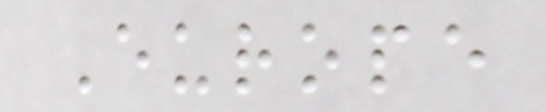Europe
